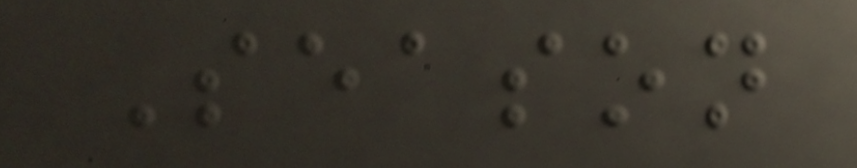Season
